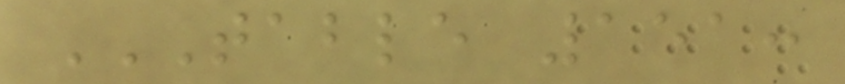TABLE 151:
